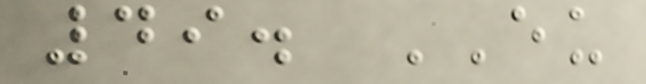49. EU
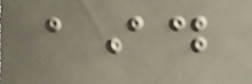aid
